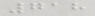718
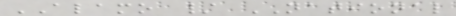ALAMO / NATIONAL
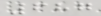687
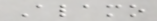Alamo
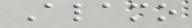Alamo
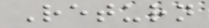Return
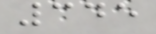345
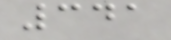341
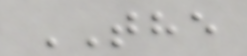THE
